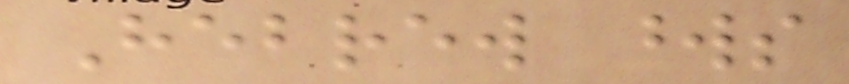Hebrew words
